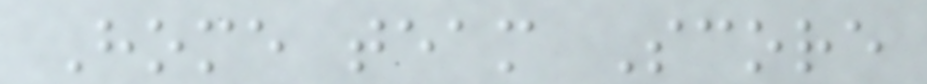Home team Score
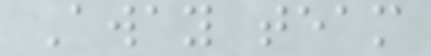Away team
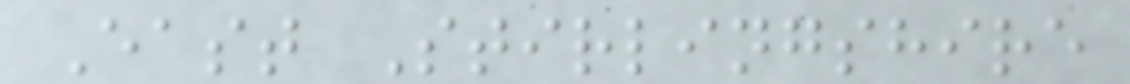East Stirlingshire
